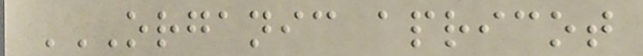ORGANIC APRICOT
